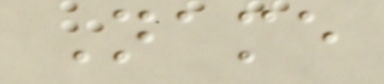Name
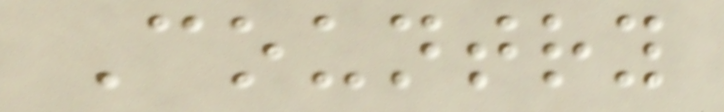Country
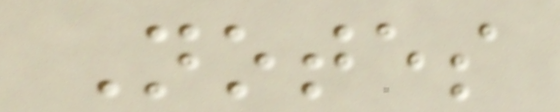Notes
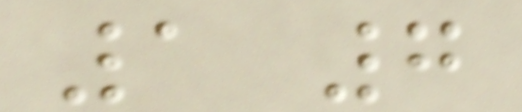1 7
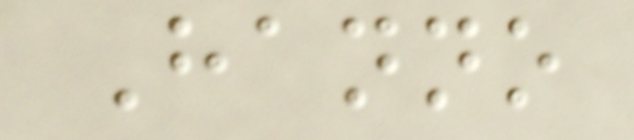Hanno
